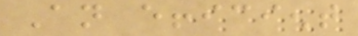An efficient
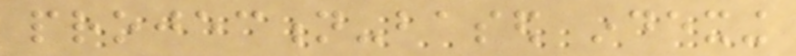projection-based indexing
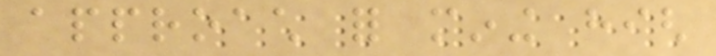approach for mining high
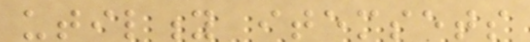utility itemsets
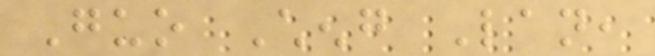Guo Cheng Lan,
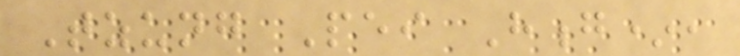Tzung Pei Hong*,
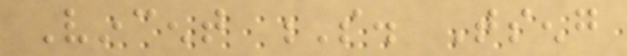Vincent S. Tseng
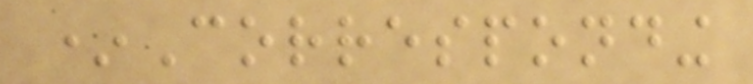*Corresponding
